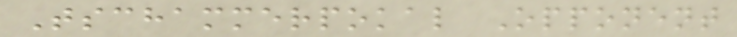Tschammerpokal Opponent
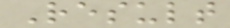Result
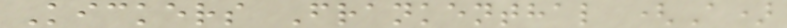Kickers Frankenthal (A)
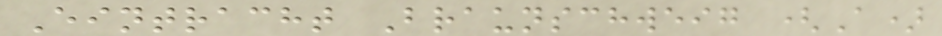Eintracht Braunschweig (A)
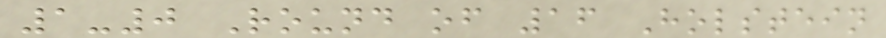1-0 Round of 16 Holstein
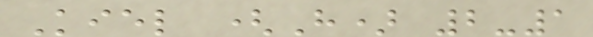Kiel (H) 2-1
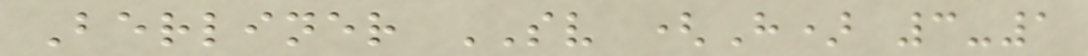Berliner SV (H) 3-1
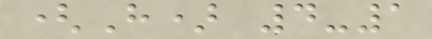(H) 4-1
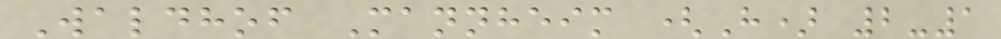Waldhof Mannheim (H) 2-1
